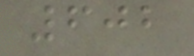602
